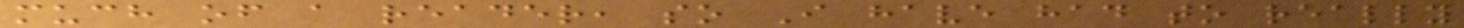much of a reader, so I have had to really
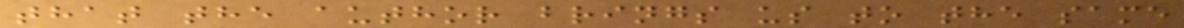that the author brings us to the same
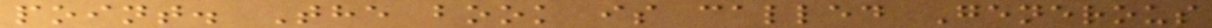point. The book is called Generous
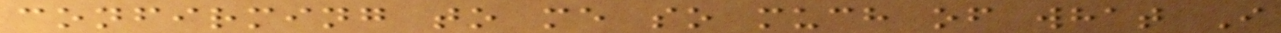confirming to me so much of what I
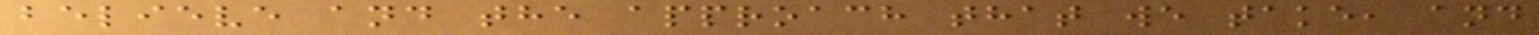believe and the approach that we take, and
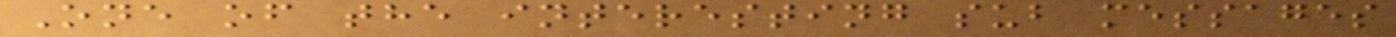One of the interesting sub messages
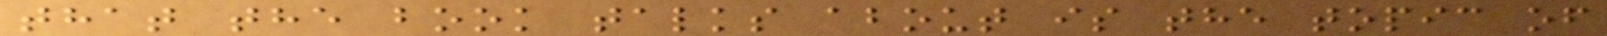that the book talks about is the topic of
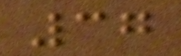37
